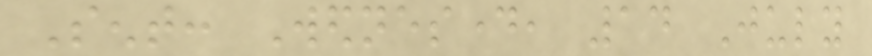Sent: Wednesday, 14 July
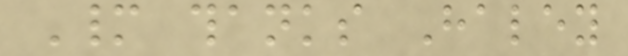Many thanks Haley
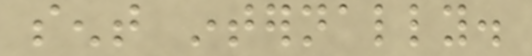sent internally.
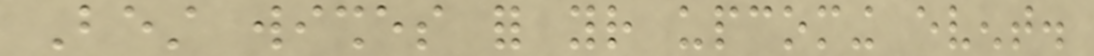Best wishes for your upcoming event.
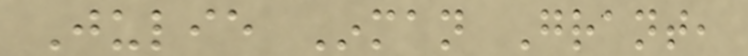Julie Inman Grant,
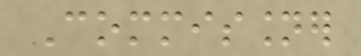Commissioner
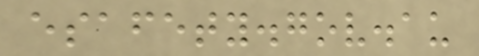esafety.gov.au
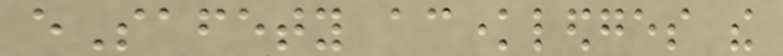eSafety acknowledges the
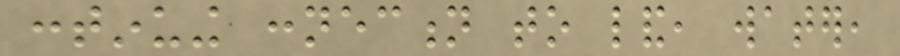continuing connection to land, water,
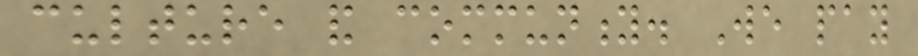culture and community. We pay
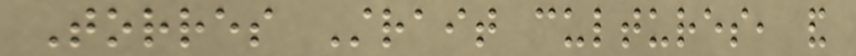Torres Strait cultures, and
